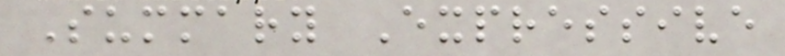Summary Expressive
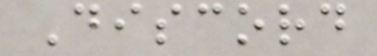Discord
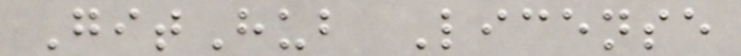GitHub License
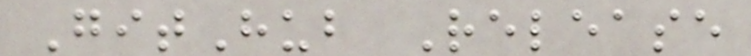GitHub Release
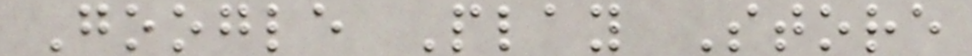Google Play Store
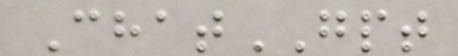ChatGPT
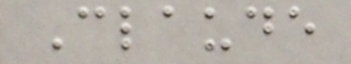Claude
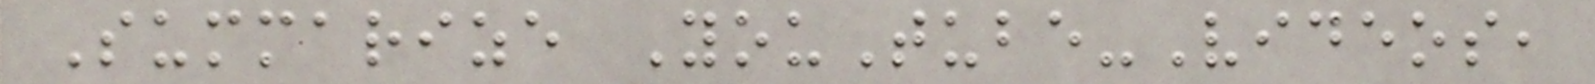Summarize YouTube-Videos,
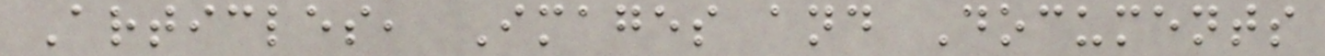Articles, Images and Documents
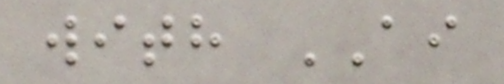with AI
